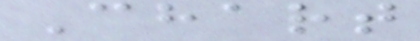Chart
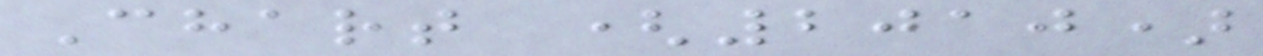Chart (2010)
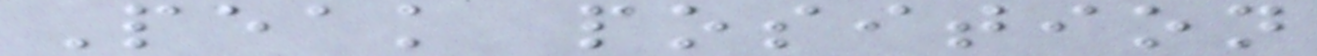Peak position
